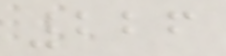226
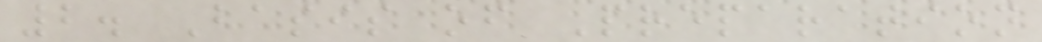2. Basis of Preparation
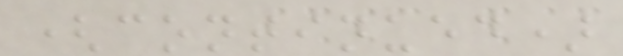(continued)
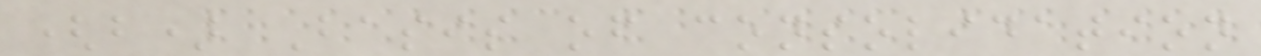(b) Basis of consolidation
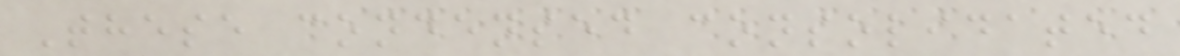These condensed consolidated
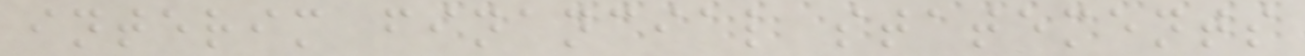interim financial statements
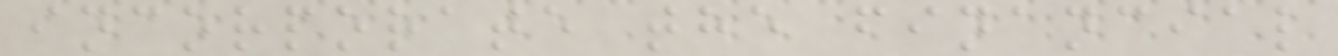incorporate the financial
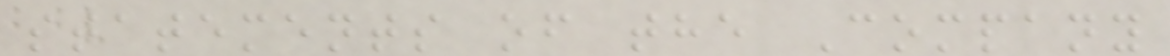statements of the Company
